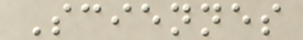Sciennes
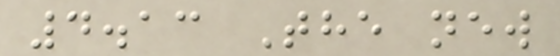4.13 The new
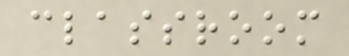classroom
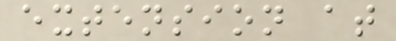extension at
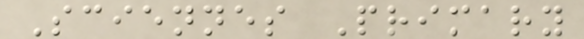Sciennes Primary
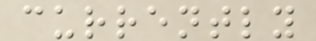currently
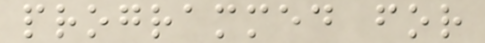programmed for
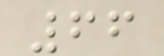66
